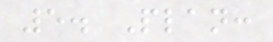5. Plan:
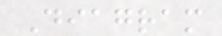Diagram
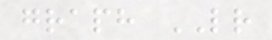graph LR
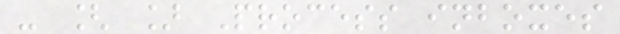- [ ] Process inboxes
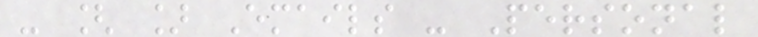- [ ] Emails - Personal
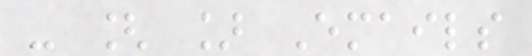- [ ] Emails
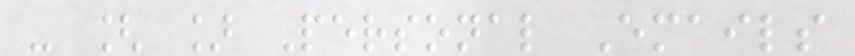- [ ] Personal Emails
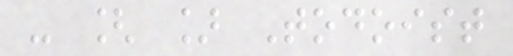- [ ] Todoist
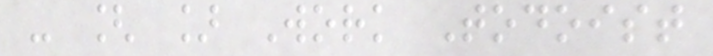- [ ] Work Todoist
